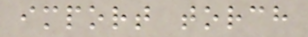import torch
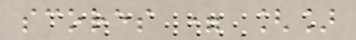scores = []
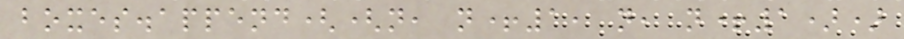boxes.append((n, n+1, n, n+1))
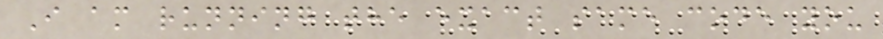I am running the exact same code you
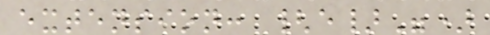extension: {e}")
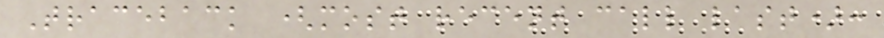Traceback (most recent call last):
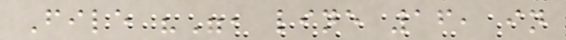File "", line 16, in
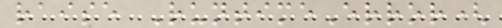raise RuntimeError(
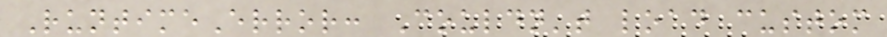RuntimeError: Couldn't load custom
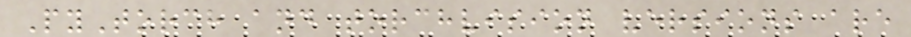PyTorch and torchvision versions are
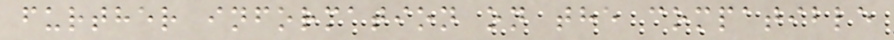further information on the compatible
